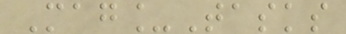Mag_Tasks
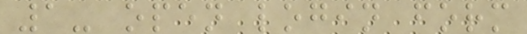1- open login form
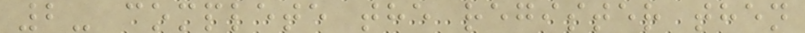2- complete the register then
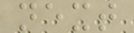next
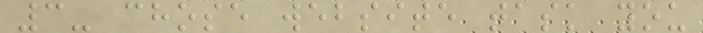3- chose website task you
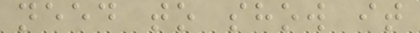need to show it
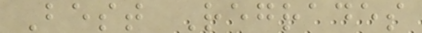Best Regrades
